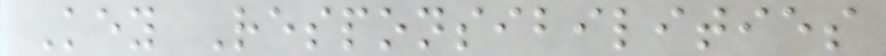Key Responsibilities
